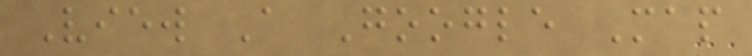View A Google Map
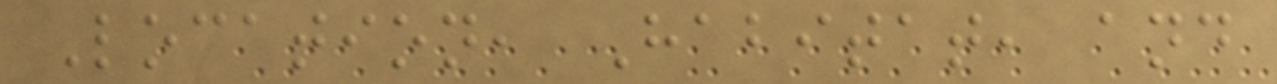Location, Habitat, and
